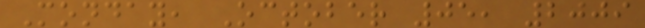Monday, October 05, 2009
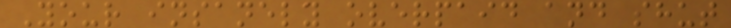Your insanely overpaid and shut
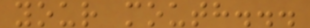your mouth...
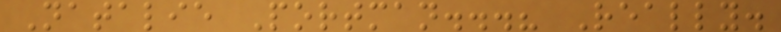Natalie Portman...? Really.
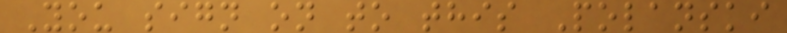You sign on to this Polanski
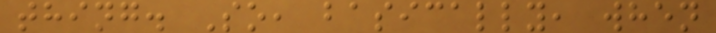thing. So, basically, when
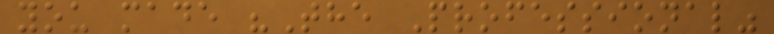you made "The Professional"
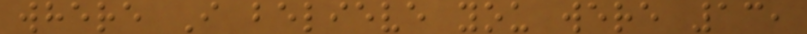where I believe you were 13,
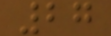27
